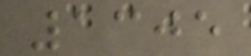1305
